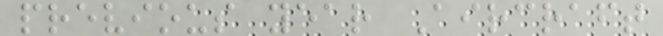previous year Aircraft
